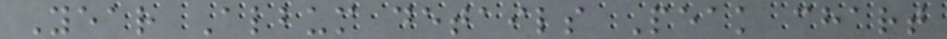Year Album details Peak chart
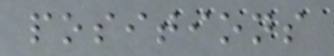positions
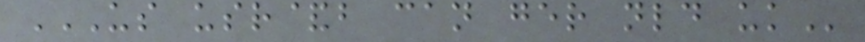US USR&B CAN GER NLD UK
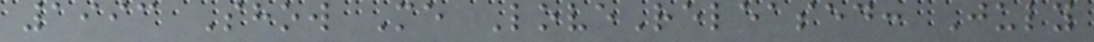1993 Show Me LoveReleased: July
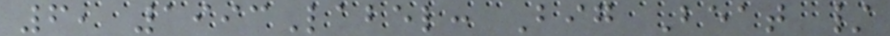6, 1993Label: Big Beat /
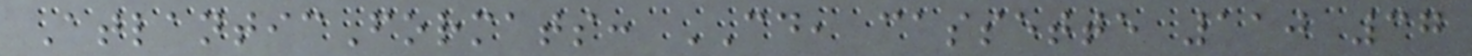AtlanticFormats: CD, cassette 110 37
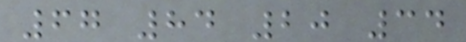67 84 20 34
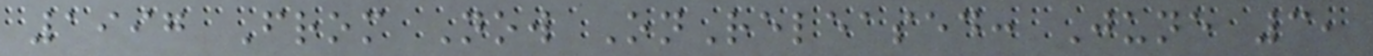1997 From Now OnReleased: June 3,
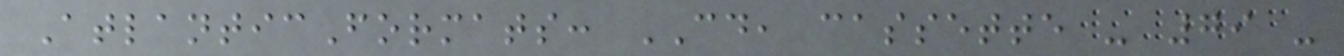AtlanticFormats: CD, cassette - 79 -
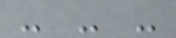- - -
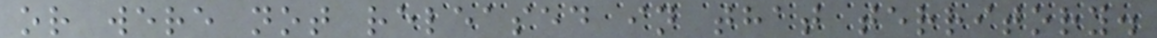or were not released in that territory.
